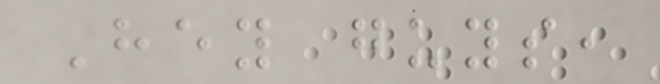Hey guys,
